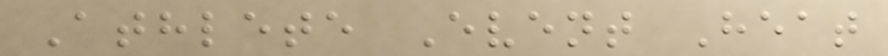Athlete Event Heat
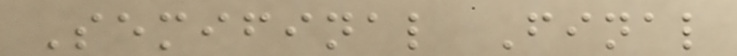Semifinal Final
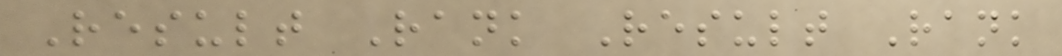Result Rank Result Rank
